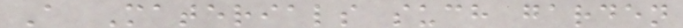A Materials such garden
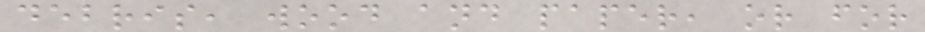debris, wood and paper, or for
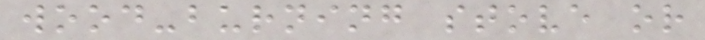wood-burning stove or
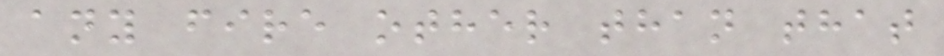any fire other than that
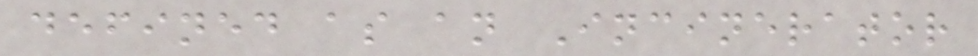defined as an Incinerator
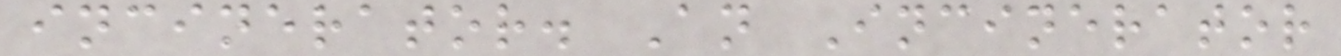incinerator. An Incinerator
